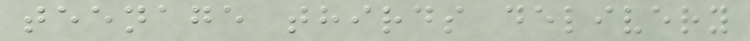teenage thirds delivery
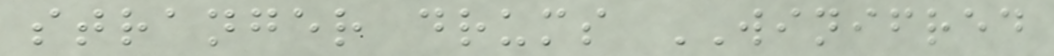stranger drums WINIFRED
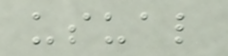usual
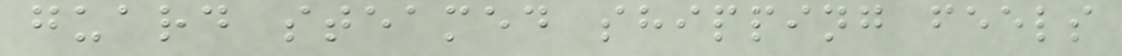guard steamed shipping feels
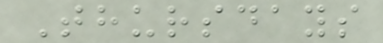Thursdays
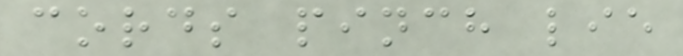cords pinch lie
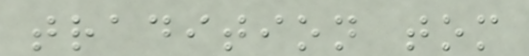tradition tom
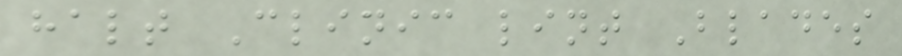halt Clinic lint Blades
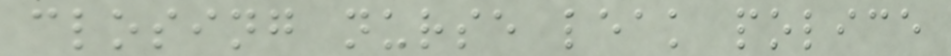closing nurse leak police
